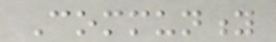Community
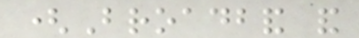(Broadband and
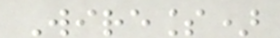Wireless)
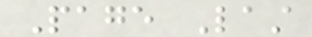Page Last
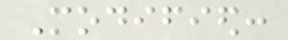Modified:
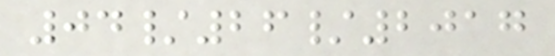04/26/2017
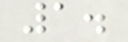1.
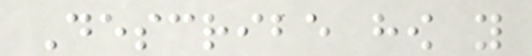Describe how you
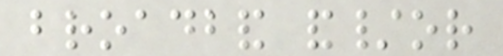broadband and/or
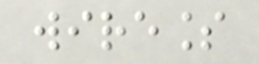wireless
